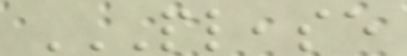PLEASE
